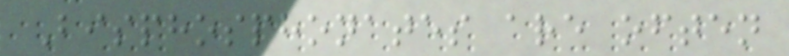Bisphosphonates are often
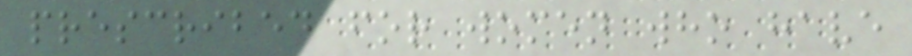prescribed for women who have
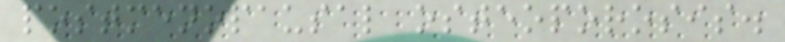postmenopausal osteoporosis.
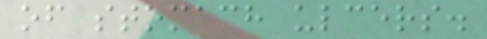of stomach ulcers.
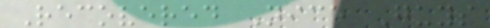Recovered Nice Guys
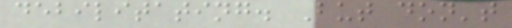debilitating. But don't
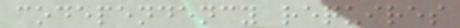codependency requires
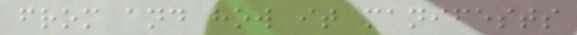from and how it manifests
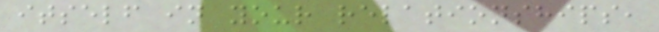itself in your relationships,
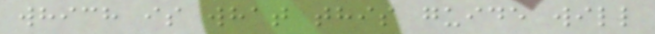which is what this guide will
